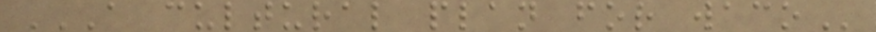A CULTURAL PLAN FOR WACO
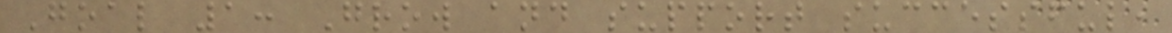Goal 1: Grow and support successful,
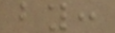by:
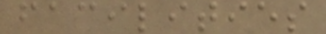facilities
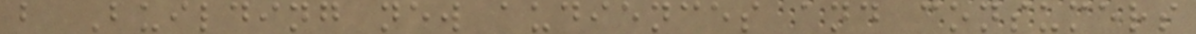b Building new audiences and consumers
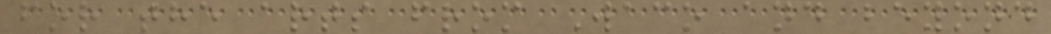for the arts from Waco and beyond
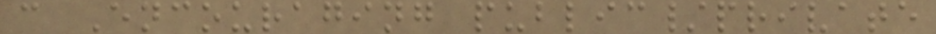c Encouraging public/private
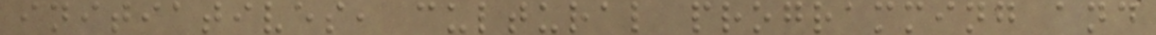initiatives, cultural programming and
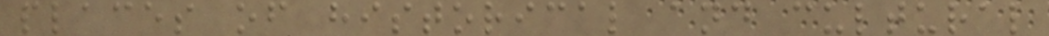places of historical and cultural
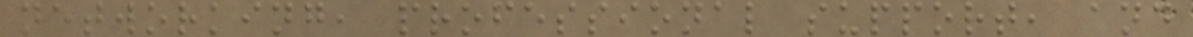networking, professional support, and
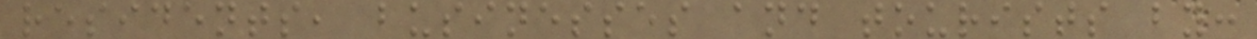residents, businesses and tourists by:
